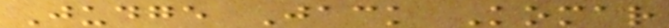Judge Jack Komar
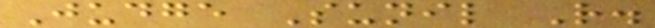Judge Sunil R.
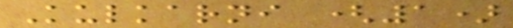Kulkarni (1)
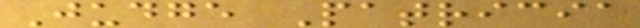Judge Patricia
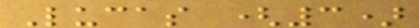Lucas (3)
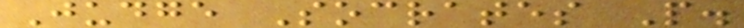Judge Socrates P.
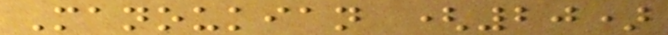Manoukian (20)
